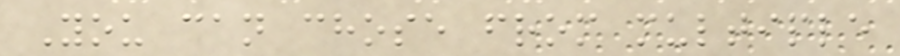You can chose from multiple
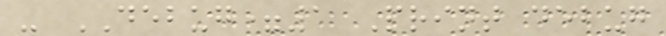- DEBUG=1 Print debug
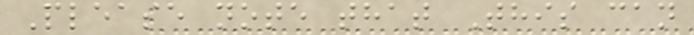Please note that This can
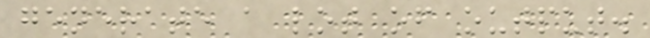generate a lot of output.
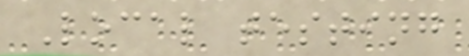Local testing
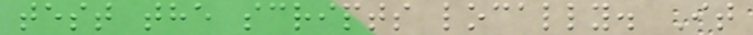test the scripts locally. It
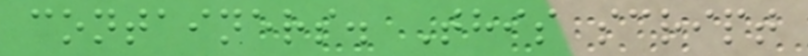containers. This script
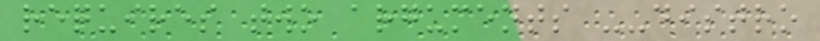requires two arguments --distro
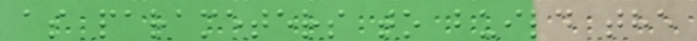as parameters to build the
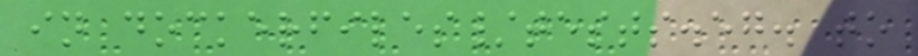in dockerfiles/tests.eg. to
